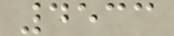4533
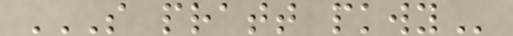S PRATT PKWY
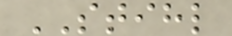STIHL
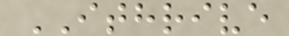ITHRIVE
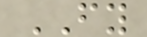FY
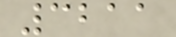3211
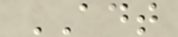ADT
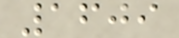1609
